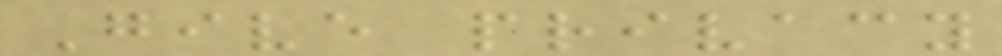Give privacy
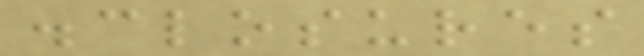disclosures
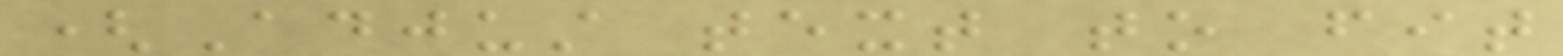(Adjust text to fit
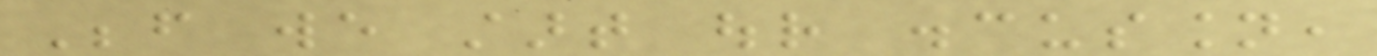Before we start our discussion,
